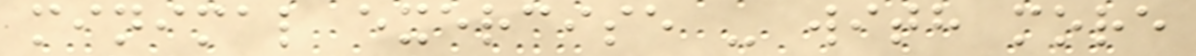minimal exercise - with more
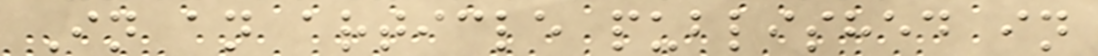In an article published in
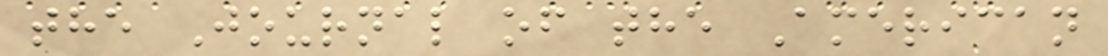the Journal of the American
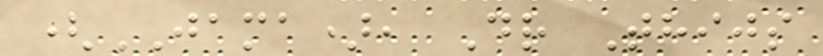(JAMA), Dr Thijs
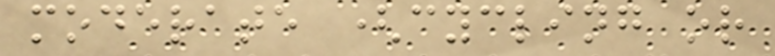moderate (cycling or
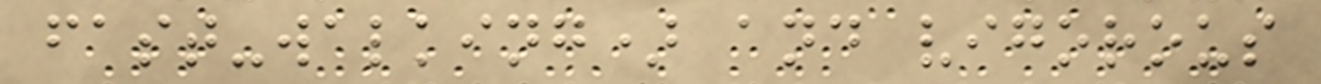fast-walking) and vigorous
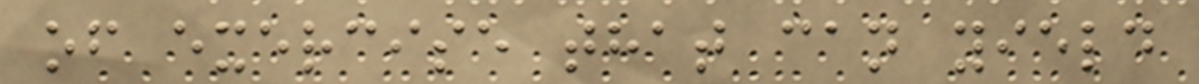of exercise that can yield
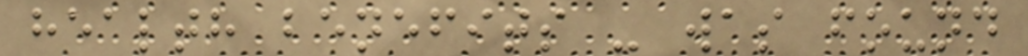health benefits - was found
